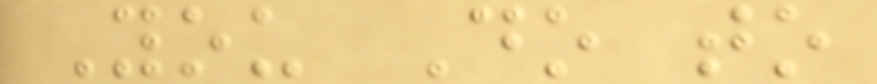You Do to
